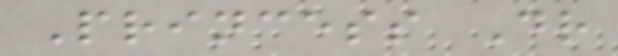Princess Dr
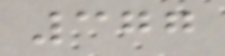377
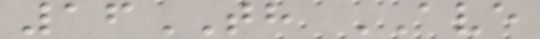16TH AVE
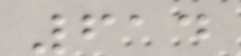614
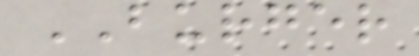BURGER
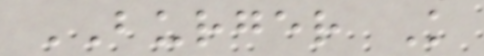BURGER K
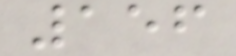156
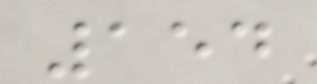154
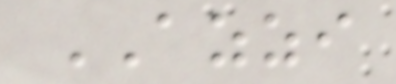AZZI
